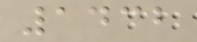1432
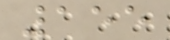155
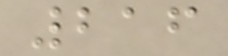216
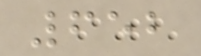652
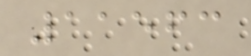11563
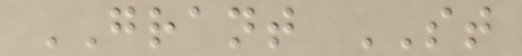GRANT ST
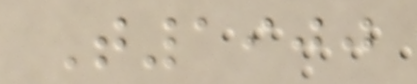T1900
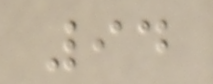94
